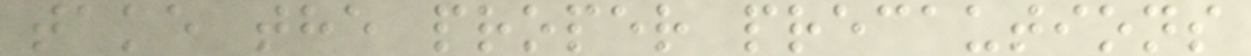take the proper precautions
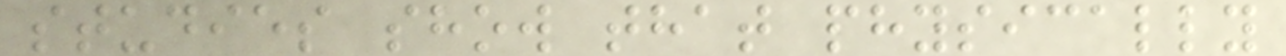studies show that physically
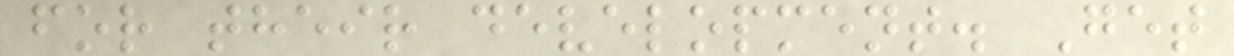for their development. Get
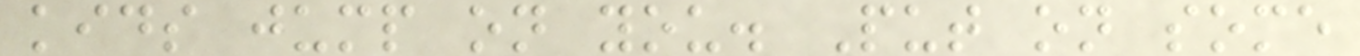kids jump on you. Put on some
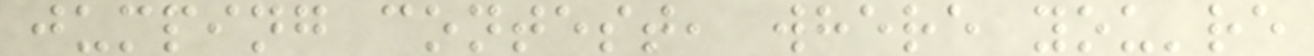jumping contest, where you're
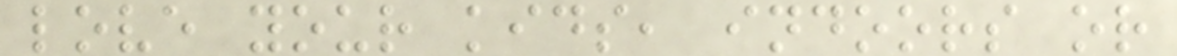love your kids, indoors or
